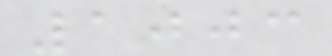1003
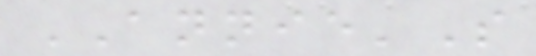ANNIE'S
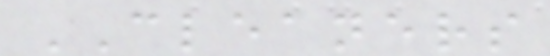CLEANERS
